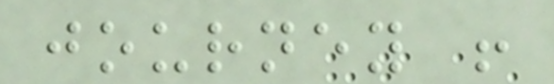journey !
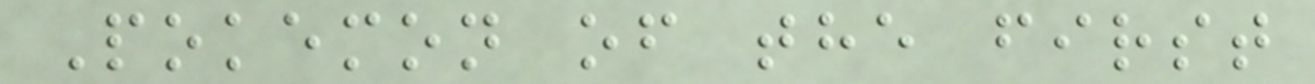Pokemon of the first
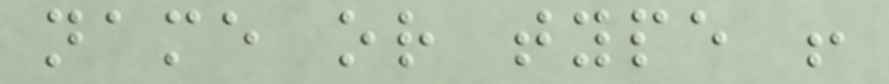name or type !
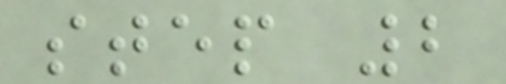step 2
